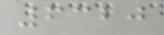6320
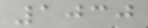1030
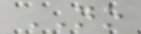NO
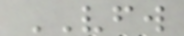VFW
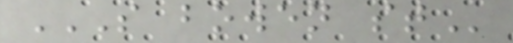S BOWEN ST
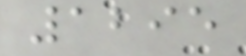1295
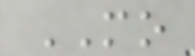MO
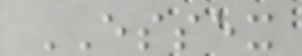ESSEX
